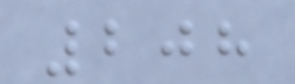208
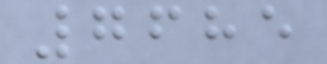7685
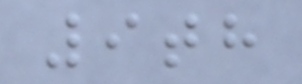9th
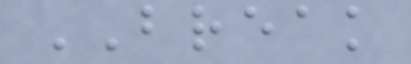BREAK
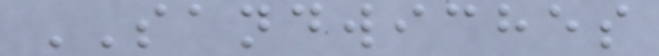SANDWICHES
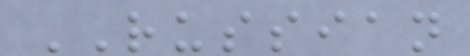RUSSIAN
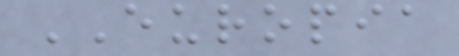EUROPIA
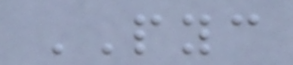PYC
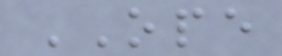OPE
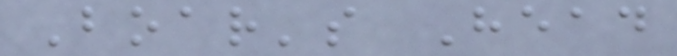Boar's Head
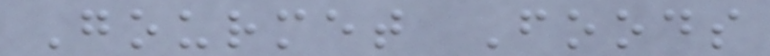Gourmet Foods
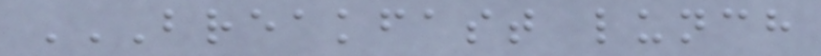BREAKFAST LUNCH
